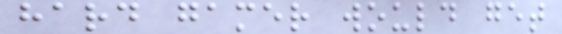hard gamer would get
